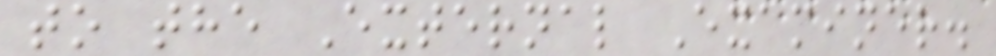to the External Examiner.
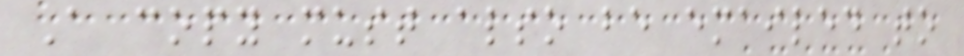A copy must also be emailed to
